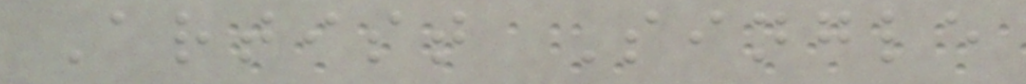Artist Single
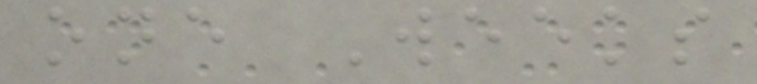one Weeks
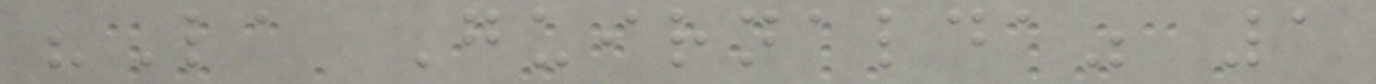"La Guirnalda" 1
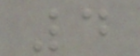4
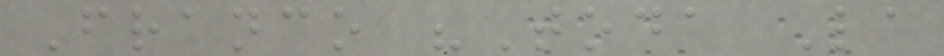Franco "Toda La
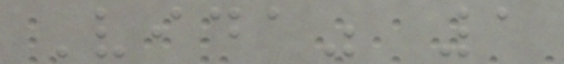Vida" 1
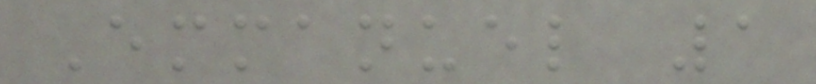Emmanuel 1
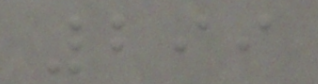299
